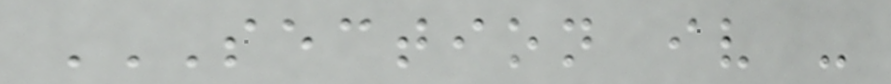SECTION IV -
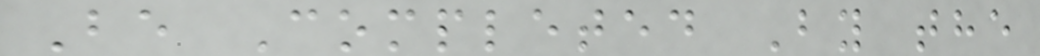Be Completed By the
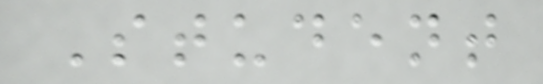Student
